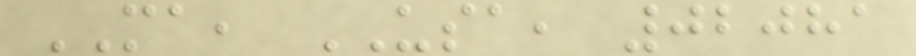MA, USA, 02081
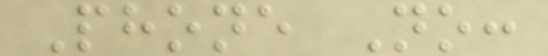Phone No:
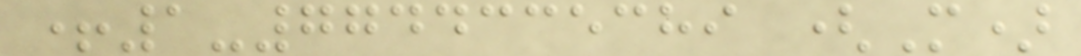+1-7744335389 (M)
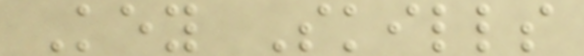Key Skills
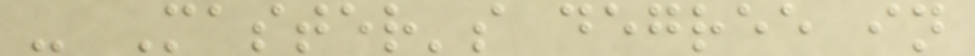- Master's degree in
